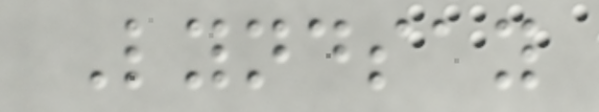Lyndsay
